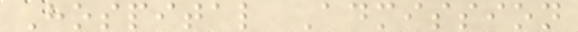Hospital Admission
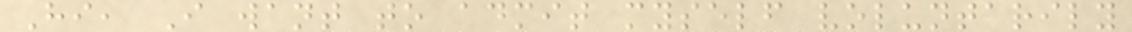Hi, I want to admit myself voluntarily
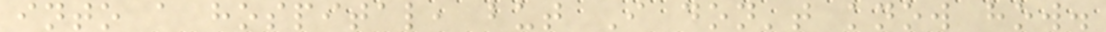into a hospital, but I don't know how.
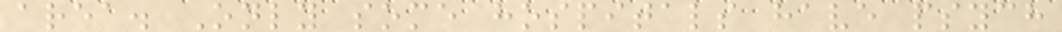area. Only some hospitals have psych
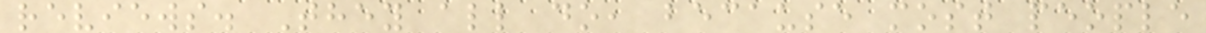reviews. They all do, because most people
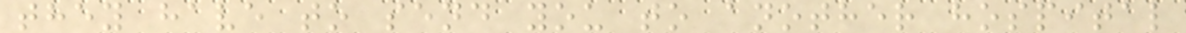they have to send you to another hospital
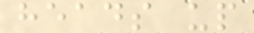heads up
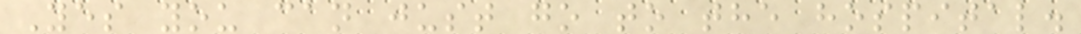Yes you can just go to the hospital.
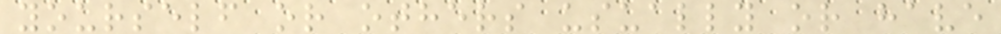yourself or others usually or have
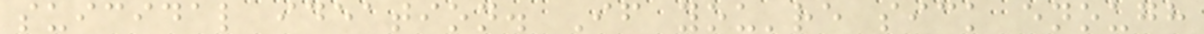suicidal ideation. If you're sick enough
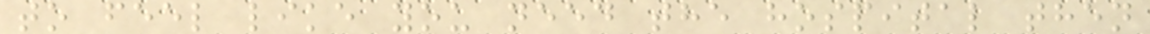to feel like you need the hospital then
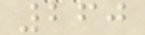260
